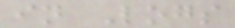in Logs
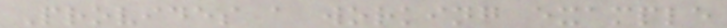Provides a working example
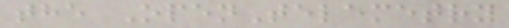the OpenTelemetry
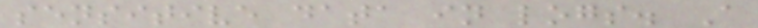sensitive data in logs. A
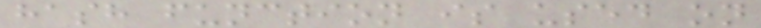hash function is used on
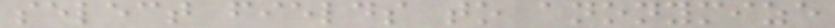select fields to anonymize
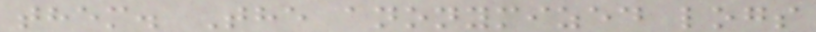them. The anonymized logs
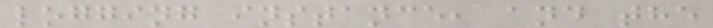logging instance, and the
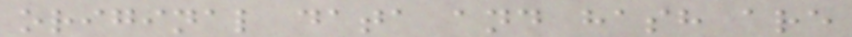original data and hash are
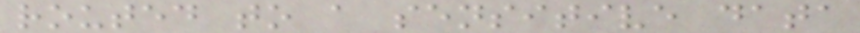routed to a sensitive data
